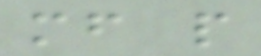mf p
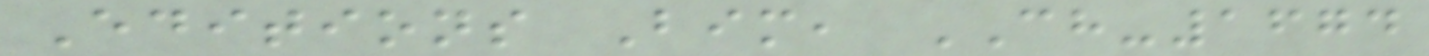Editions Bim, CH-1674
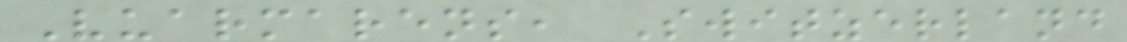Vuarmarens, Switzerland
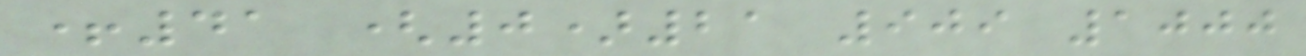+41 (0)21 909 1000
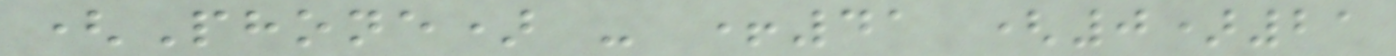(Phone) - +41 (0)21
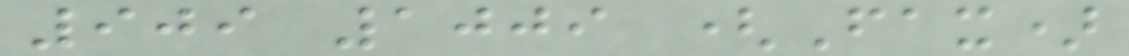909 1009 (Fax)
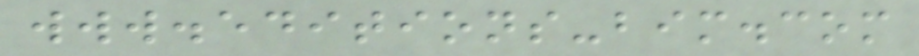www.editions-bim.com
